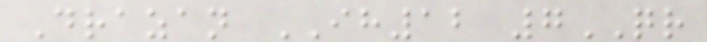Drazan IH12 7QR
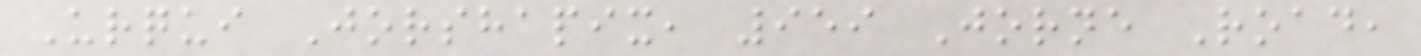Urqui Jorshapix, 959 Jorne Road,
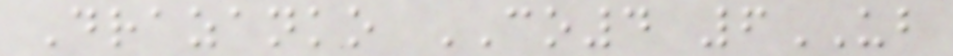Drazanko CO4 6UB
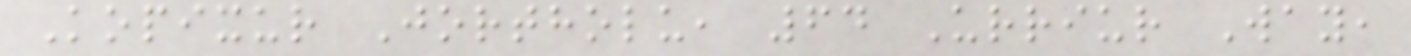Kopixur Jortholu, 64 Urriur Way,
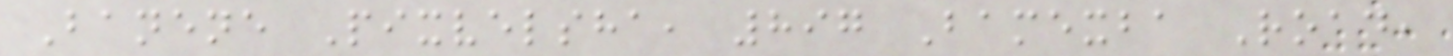Banene Pixvelsha, 897 Bamexba Road,
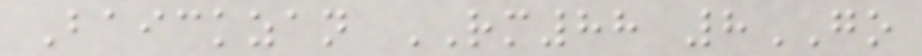Baickzan RM88 8GO
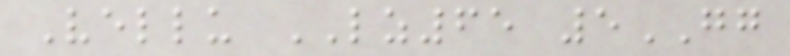Vellu LZ65 5GG
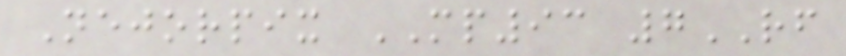Nejorpix MP93 7RF
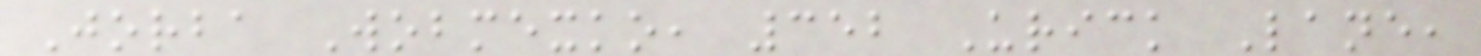Jorba Wobmexko, 352 Urick Lane,
